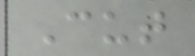Cut
